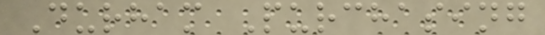Durham Purchasing
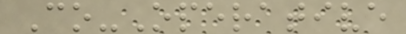Co-Operative
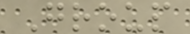Group
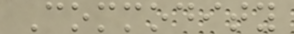Commodity
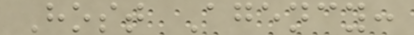Host Agency:
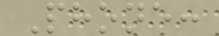Phone:
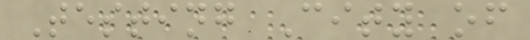Testing City of
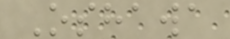Oshawa
